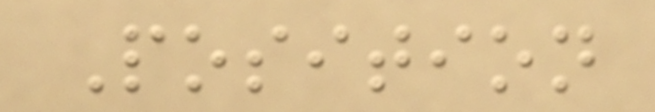Position
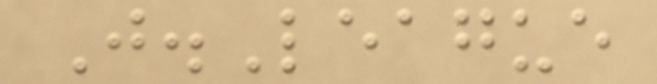J.League
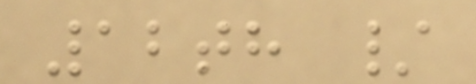12th /
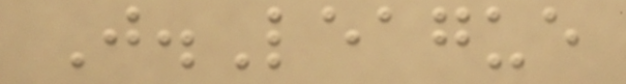J.League
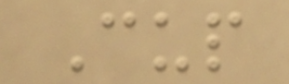Cup
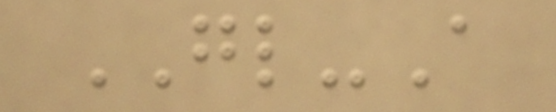GL-A
